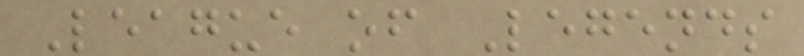League of Legends
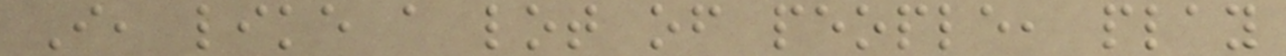I, like a lot of people, play
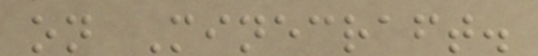on Minecraft.
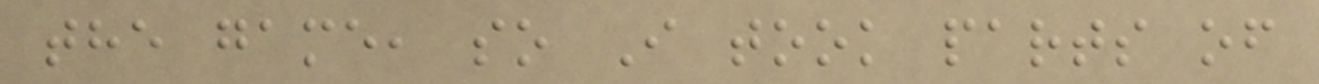the game, so I took parts of
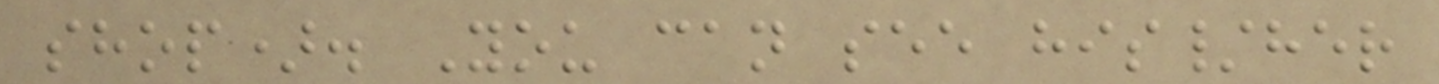shop). You can see his/her
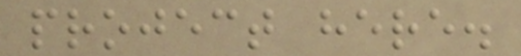project here.
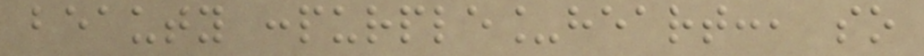beauty :purple_heart:, so
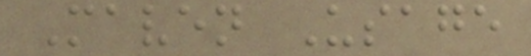Maven Usage
